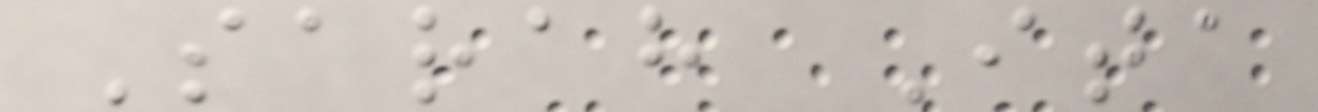Sarah Ita
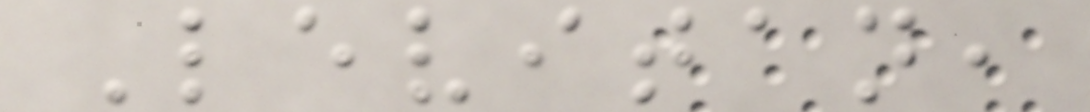Levitan,
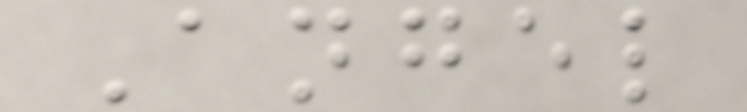Angel
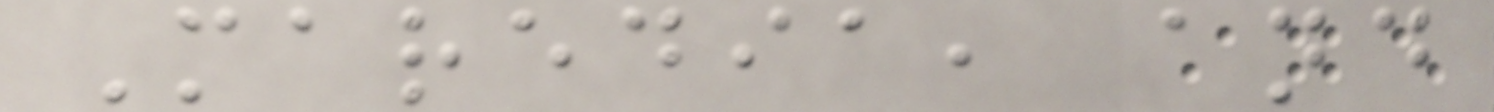Maredia, and
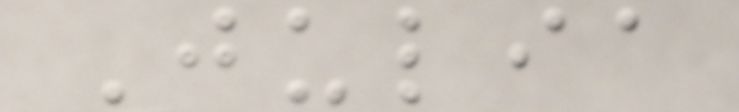Julia
